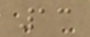13
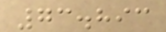73.893
